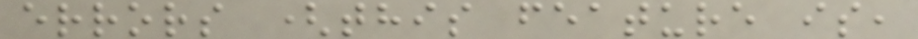errors (this feature is,
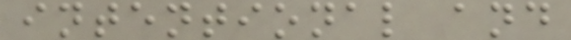intentional and
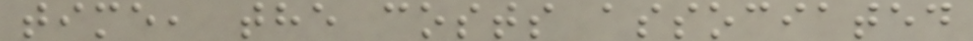time, the costs associated
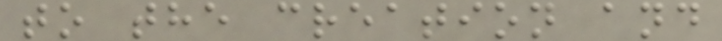to the creation and
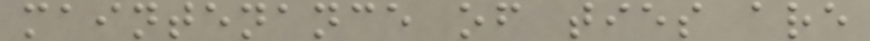maintenance of ties are
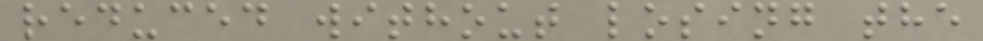reduced without losing the
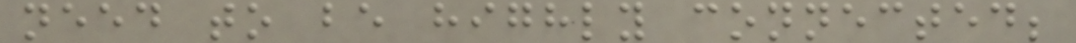need to be highly connected;
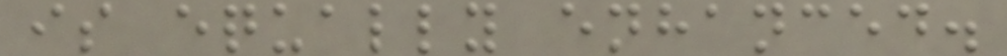is equally enhanced.
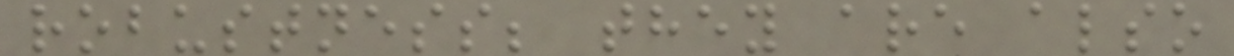robustness; they are also
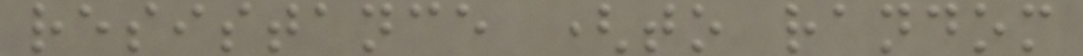resistance (to random
